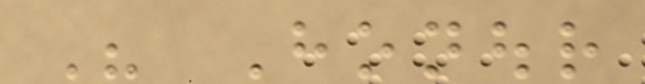His Honour
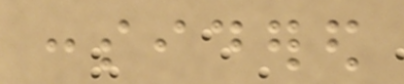considered
